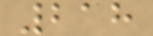218
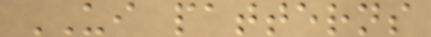UI patterns
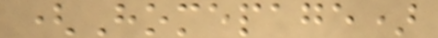(Homepage)
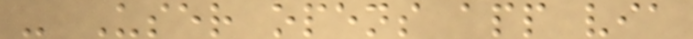- User opens app via
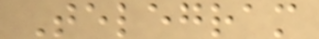Telegram
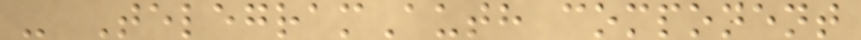- TelegramAuth component
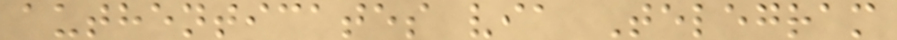authenticates via Telegram
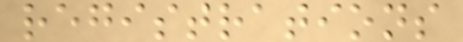registrations
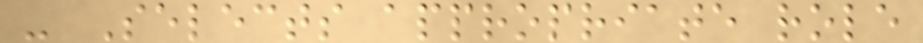- Selects appropriate role
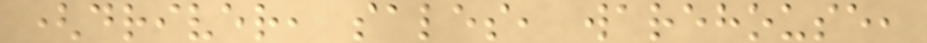(driver, sales, warehouse,
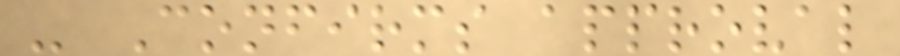- Confirms approval
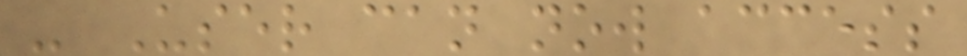- User can now access
